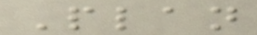Plan
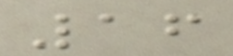16
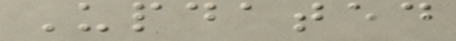Updated
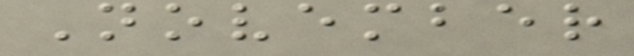November
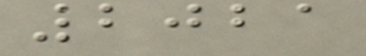2021
